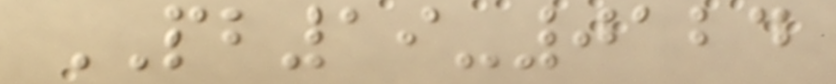PB19-0124
